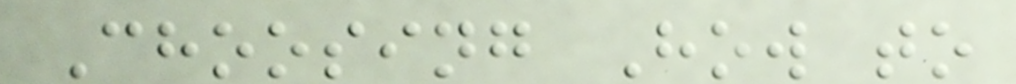Choosing How to
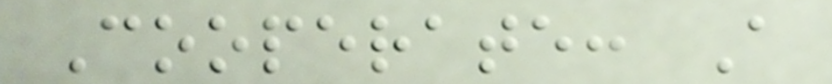Cooperate: A
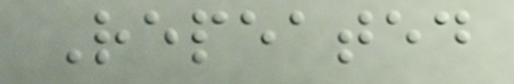Repeated
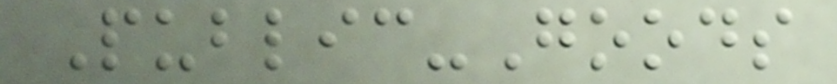Public-Goods
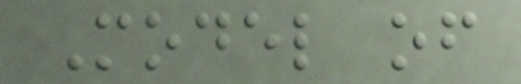Model of
